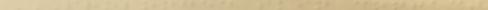PROLONGED SKIN CONTACT
